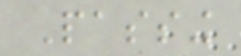Passing
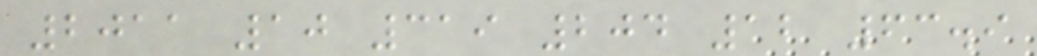2011 10 319 204 12 63.9
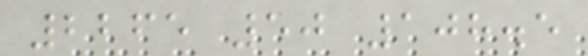2265 50 108.5
